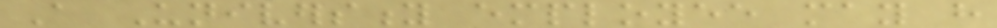A University employee may have
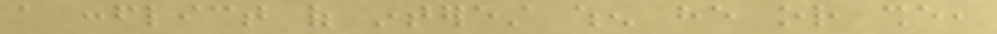a conflict of interest when he or she,
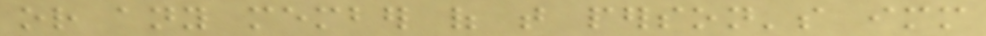or any member of that person's immediate
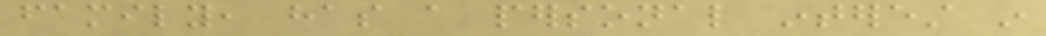family, has a personal interest in
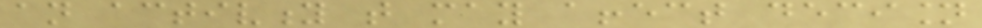an activity that may affect decision
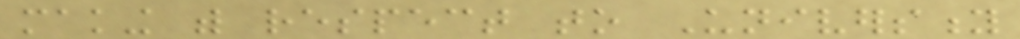making with respect to University
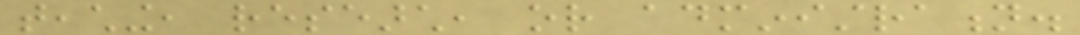teaching, research, or administration.
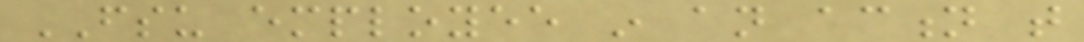FSU employee in an action that
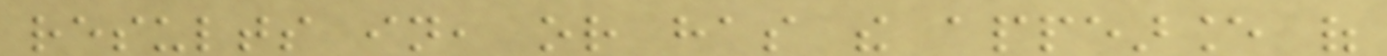results in, or has the appearance of
